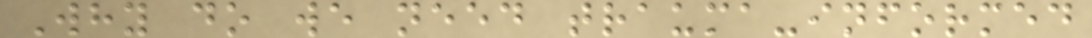Why do we need trauma-informed
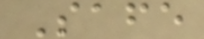Safe
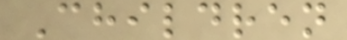Children
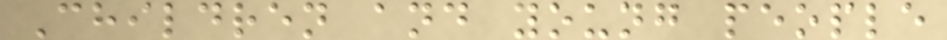Children and young people
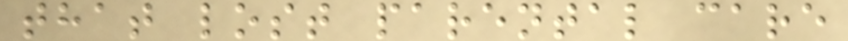that lost parental care
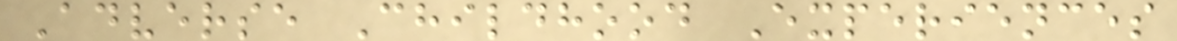Adverse Childhood Experiences
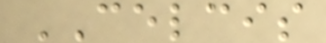CELCIS
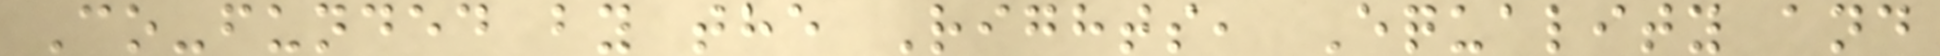Co-funded by the Rights, Equality and
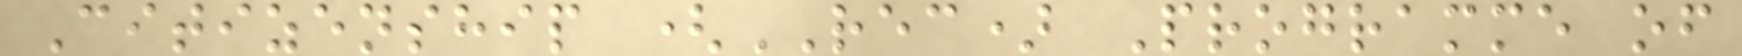Citizenship (REC) Programme of
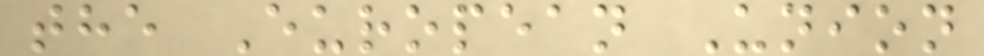the European Union
